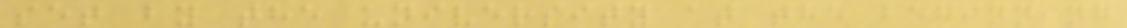set by the university at the beginning
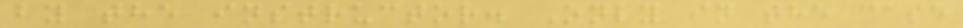by the instructor. Only in the case
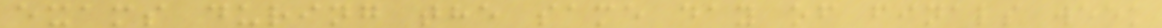exams during the same day of finals week
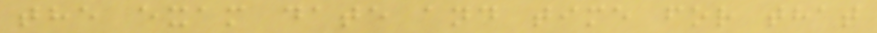the exam date and time for that
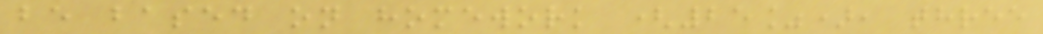be based on homework (25%), three
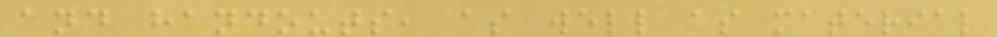and handouts, as well as material
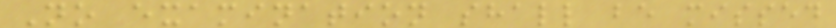No examination shall be missed
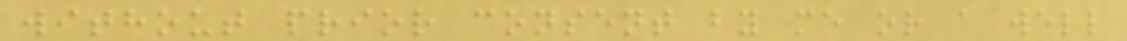without prior consent by me or a well
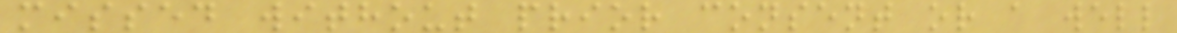missed without prior consent or a well
